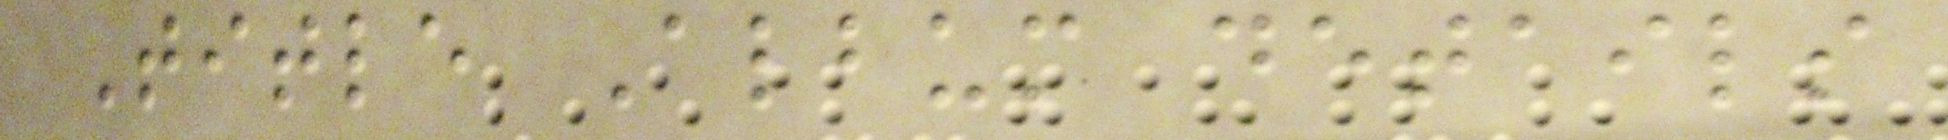Title Album details
